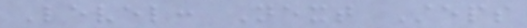Level: Next Steps
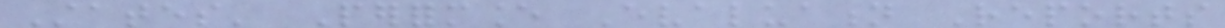States' Performance Evaluation Reports
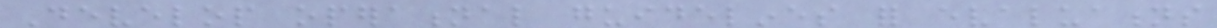Develop operational guidelines for evaluations
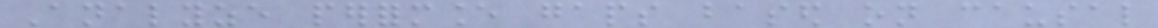Analyze performance gaps based on causal
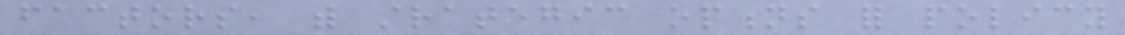factors, with strategic options for policy
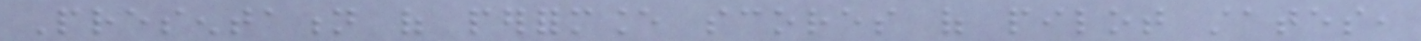Presentation of performance scores of pilot states,
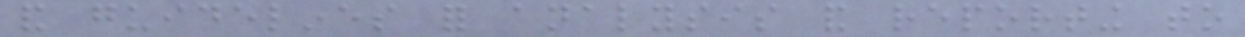and guidelines for analysis and reporting to
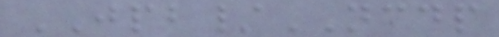JPB/NCDP
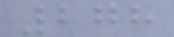278
